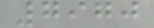7970
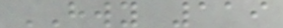HWY 119
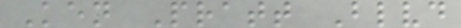Ken Pratt Blvd
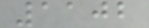1102
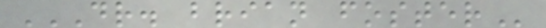DR. BRIAN FOSTER
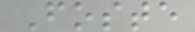Foste
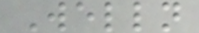Welln
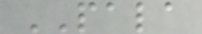PALA
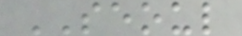SEOUL
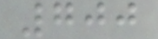700
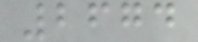2674
